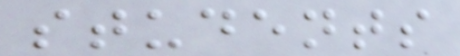students
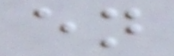en
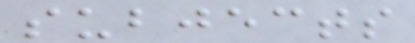subjects
